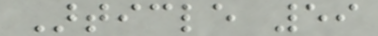Article 59
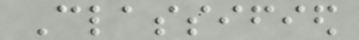Classified
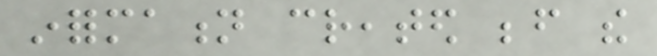information created before the
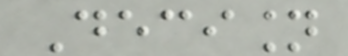Decision
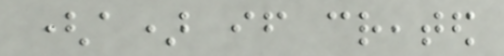(a) if created
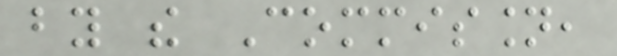by the Commission,
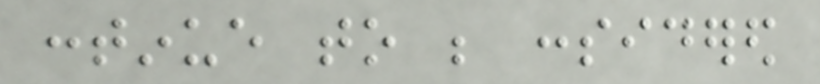continue to be considered
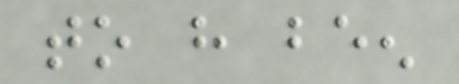to have been
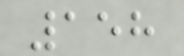158
